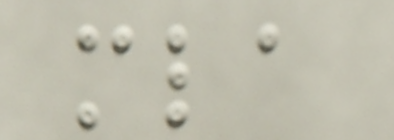mla
